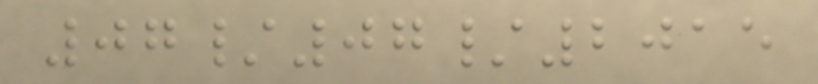07/07/2015
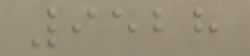9528
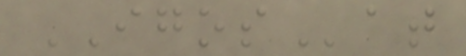IGOSat
